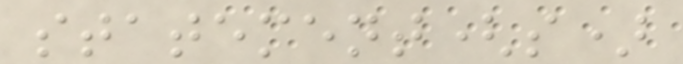statement(s)
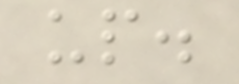up.
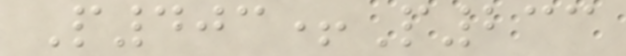P403+P233
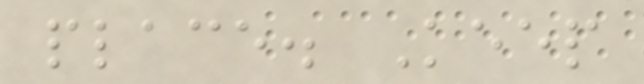place. Keep
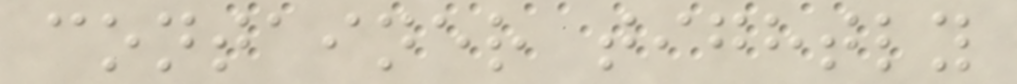container tightly
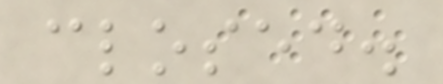closed.
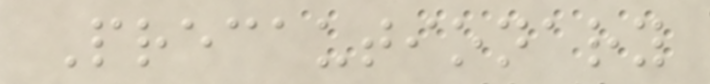Precautionary
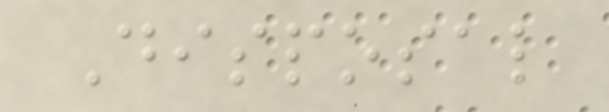Disposal
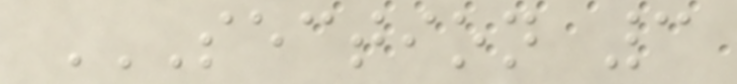SECTION 3
